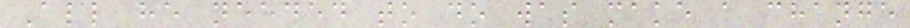All he needed to do was make a change
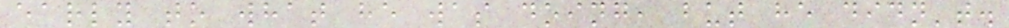early to what he was doing, but he didn't.
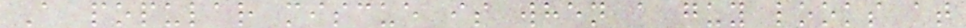A popular miscue is when a guy looks at
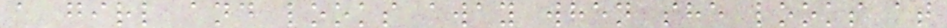a girl and looks away when she looks at
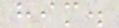him.
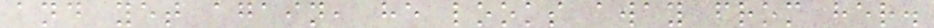and yet again, he looks away from her.
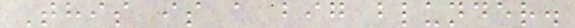This is a big blunder.
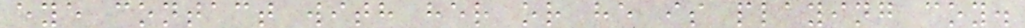eye contact with her or he is playing coy.
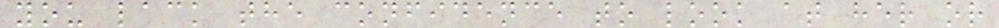you lack the confidence to look at her or
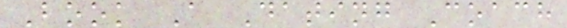Book A Dating Coach
